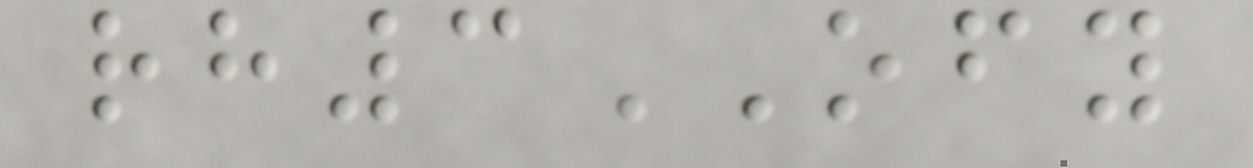rh3OFY
